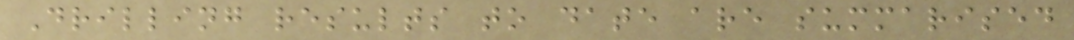Drilling results to date are summarised
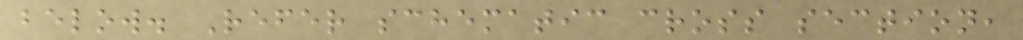below. Refer schematic cross section,
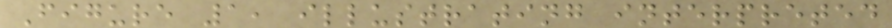Figure 1, illustrating interpreted
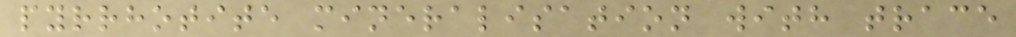pyrrhotite mineralisation with trace
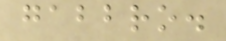gabbro.
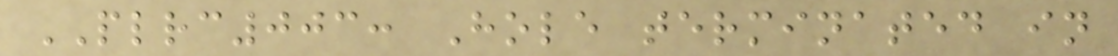PLRC003: Hole terminated in
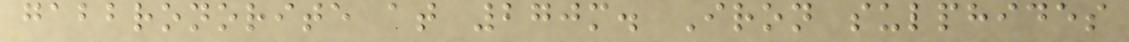gabbronorite at 270m. Iron sulphides
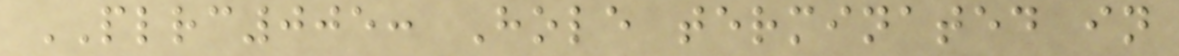PLRC005: Hole terminated in
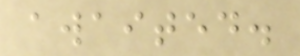awaited.
